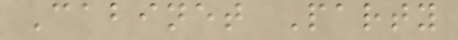Cabinet Party
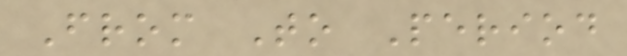From To Period
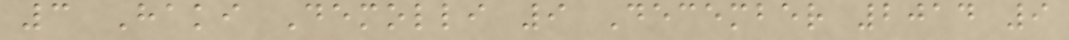3 Haki Demolli 9 December 2014 9
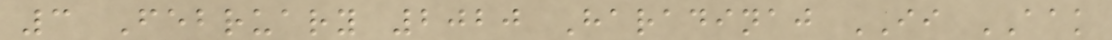3 February 2020 Haradinaj II AAK
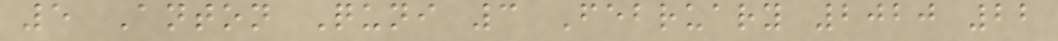5 Anton Quni 3 February 2020 22
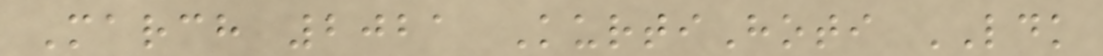March 2021 KurtiHoti LDK
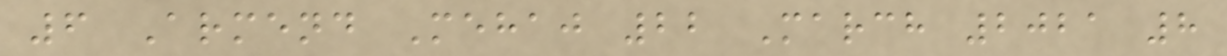6 Armend Mehaj 22 March 2021 8
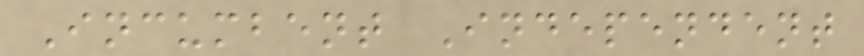Incumbent Independent
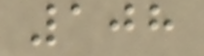108
